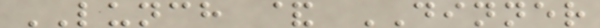LUNCH & DINNER
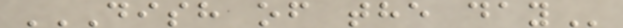DISH OF THE DAY
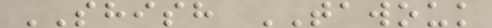SHISH TAWOUK
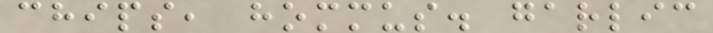chips, hommus. garlic
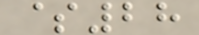$28
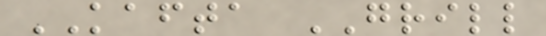KAFTA GRILL
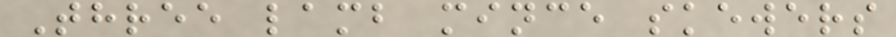Three lamb mince skewers
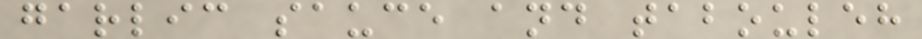garlic sauce and tabouleh
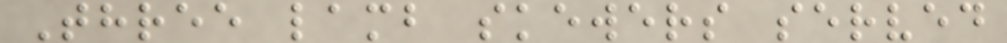Three lamb skewers served
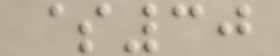$30
